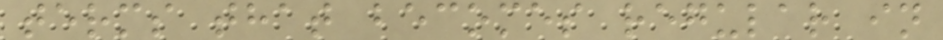terms that becomes regular in
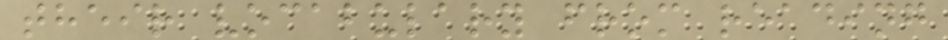their vocabulary from reading
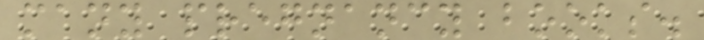many pregnancy books.
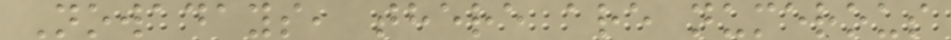Nowadays, there are numerous
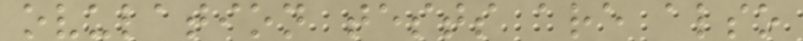ovulation tests are also
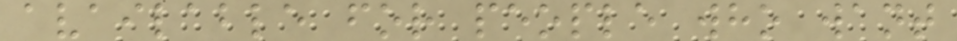available for people who want
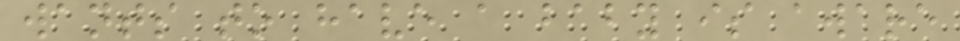wants to have a baby is aware
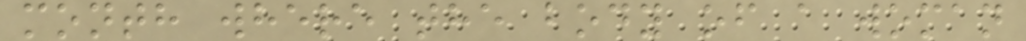month where the body of a woman
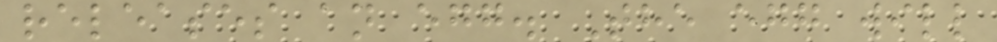releases an egg. The egg will
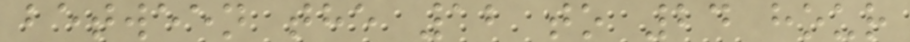between the 12 to 24 hour
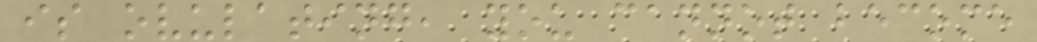is ovulating, you cannot become
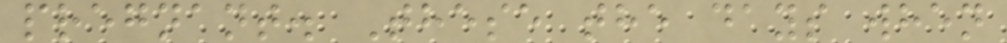pregnant. These the days when
